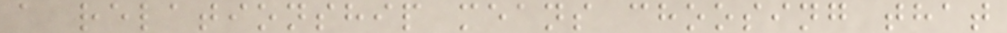a relationship means choosing that
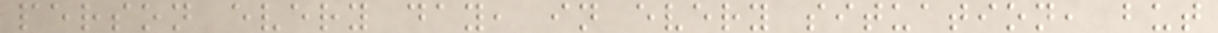person every day, in every situation, but
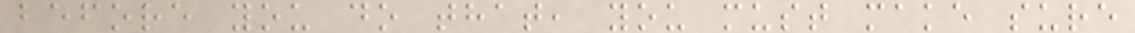before you do that, you must make sure
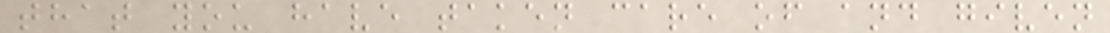that you have taken care of and given
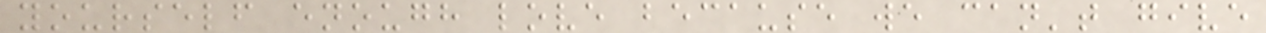yourself enough love because we can't give
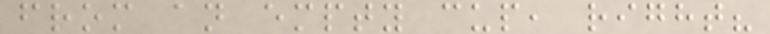from an empty cup, right?
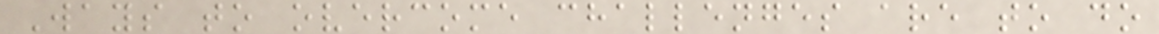Ways to overcome challenges are to do
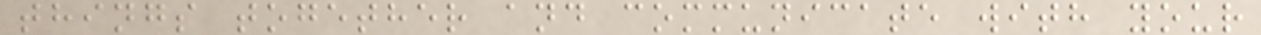things together and communicate with your
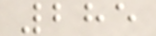285
